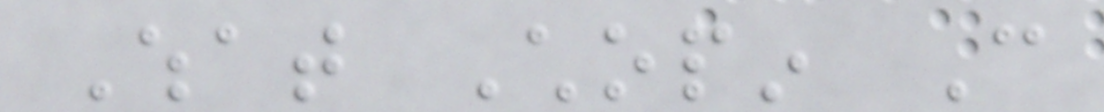What Chopin Can
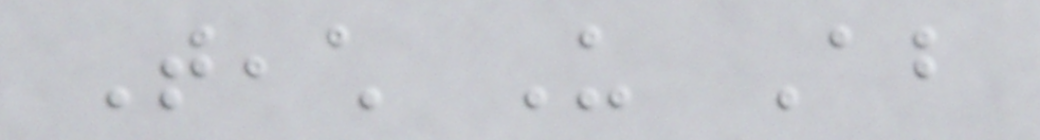Teach Us About
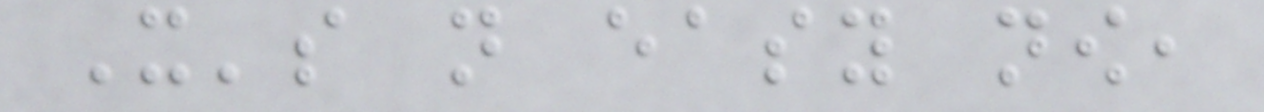It's not easy now,
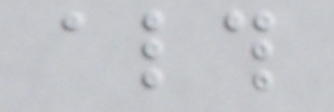although
